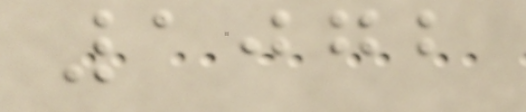1072
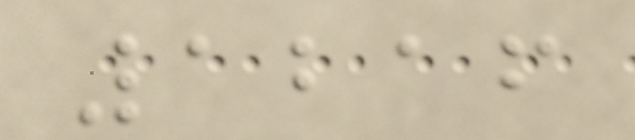1216
